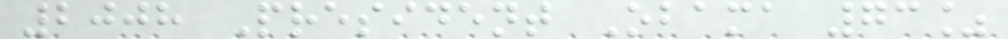2008 President Obama 73%
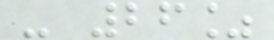- 26%
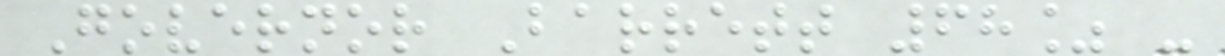Governor Barrett 68% -
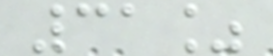31%
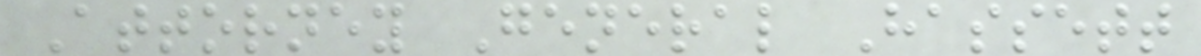Attorney General Hassett
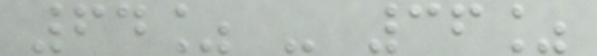64% - 36%
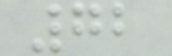72
